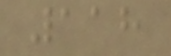118
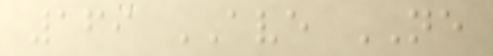169 AVE NE
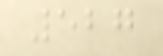527
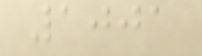1001
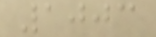1003
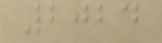2024
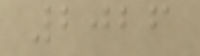2026
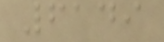6149
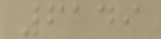6149
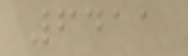6411
